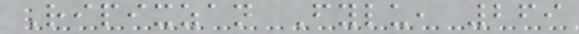Ripixzan Fylu, 269
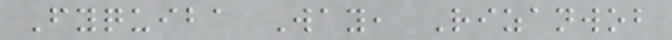Fyquiba Way, Rizanwob
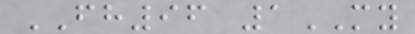FH96 1MY
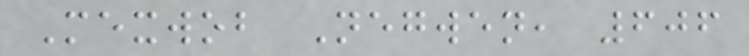Mexwob Negwen, 606
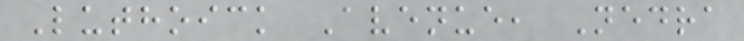Luthoick Avenue, Nedra
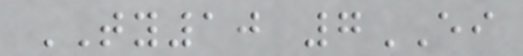TY10 7EI
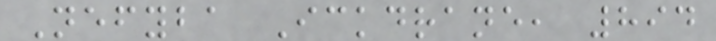Nefyba Ickdrane, 894
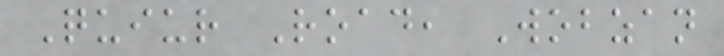Quiur Road, Wobzan
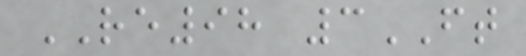RE98 3FT
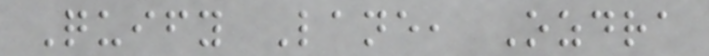Quify Lane, Ozdra
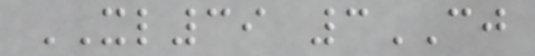XL39 3CJ
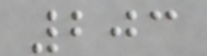203
